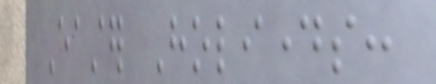Easter Holidays:
